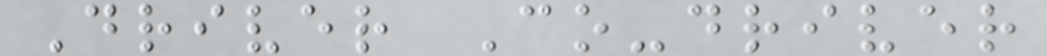Driver Co-driver
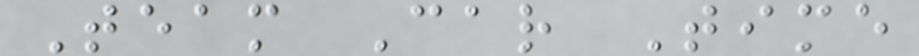Team Car Time
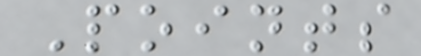Points
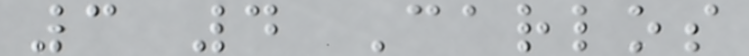3 4 Carlos
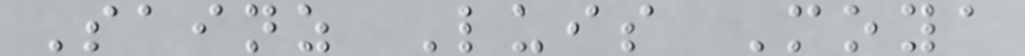Sainz Luis Moya
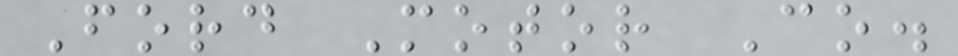Ford Motor Co.
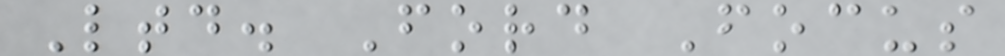Ltd. Ford Focus
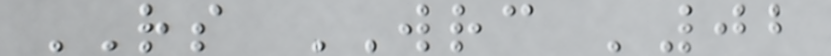RS WRC '02
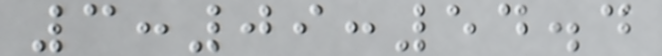3:09:54.4
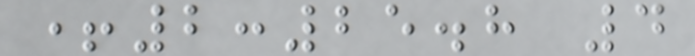+2:25.8 4
